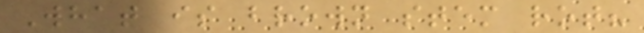What is brown stem rot?
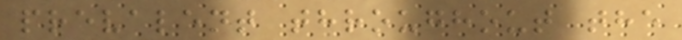prevalent throughout the
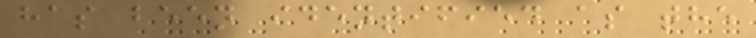has been identified as the
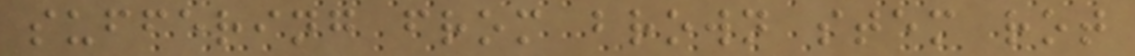suffering from brown stem rot
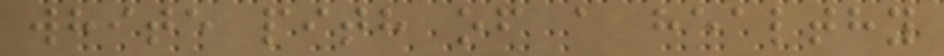white pith of a healthy
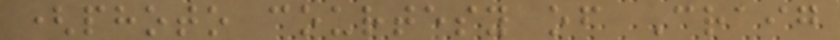(photo courtesy of Craig
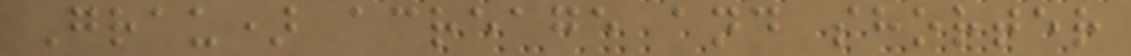Grau) acreage and shorter
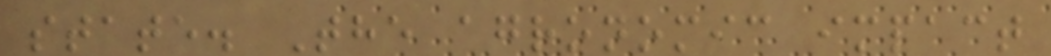state. The agronomic impact
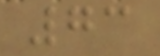73
